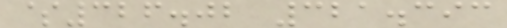$326.02 321.393
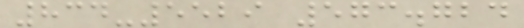834-5529 573.724
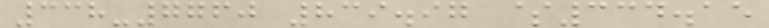338-7760 839.97 $334.15
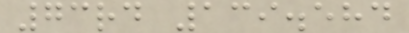73rd 139.584
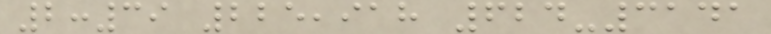2:39 225,918 624-3141
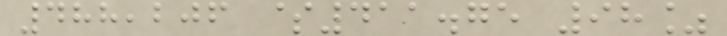488,206 $411.75 98%
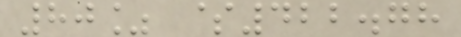80% $422.78
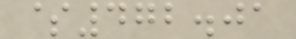$472.01
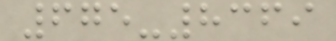675-8369
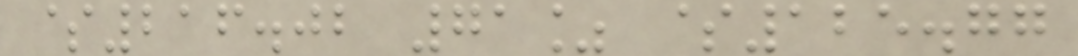$216.02 71% $125.77
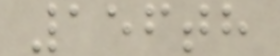156th
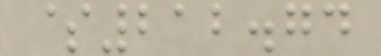$212.74
